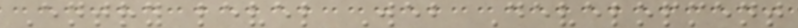Entry level Web Development
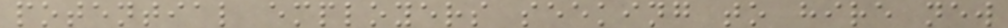potential employers seeking to hire new
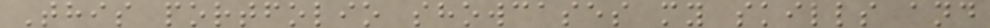This portfolio showcases my skills and
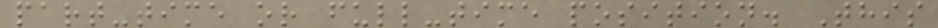part-time or full-time position. This
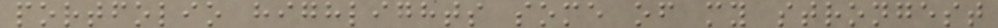portfolio highlights some of my strongest
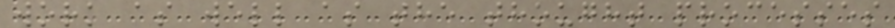work as well as the thought processes
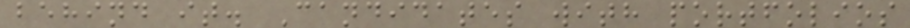behind it. Candidates with portfolios
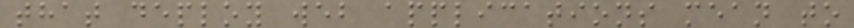that deploy web applications mean to
